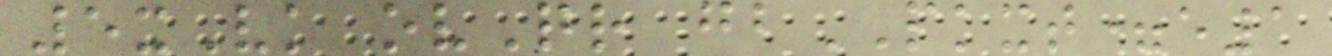5xVk ovQr gbPKXT=e1
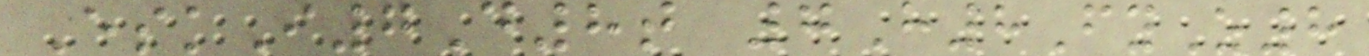EskI7D8t 7H8FyZ8
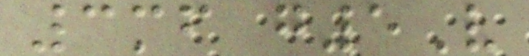3mf g5V
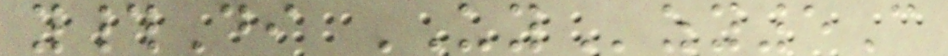y#Di UYzy5C
